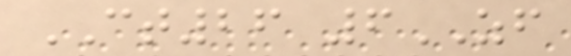CT26 6ZF
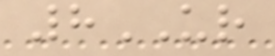8UR
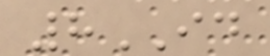8ID
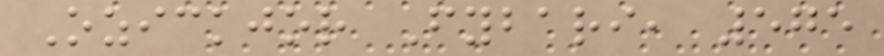Ozickjor Fybari, 575
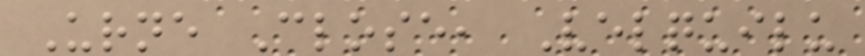Urne Close, Velquilu
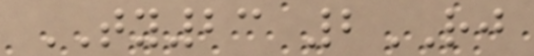TY23 2RJ
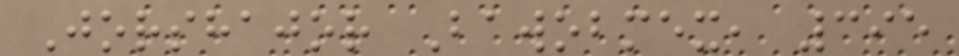Jorshajor Bawobmex, 395
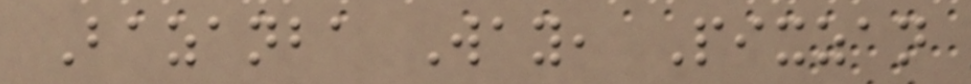Bazanba Way, Pixzan
